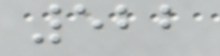522
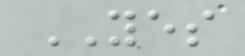YES
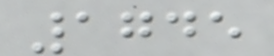1745
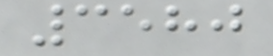3580
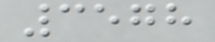3578
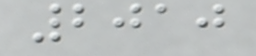2010
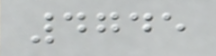4745
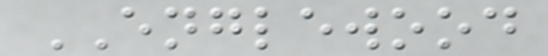ENGLEWOOD
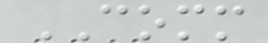COMM
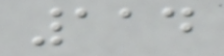114
